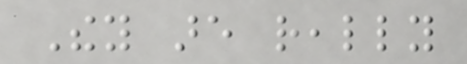They are really
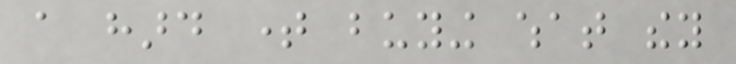a hard time buying what they
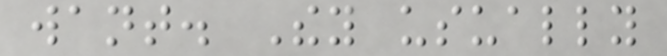want. They usually
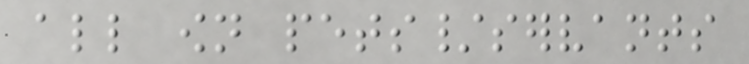all own pets/servants
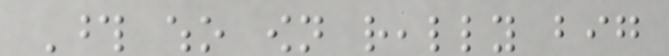Those who own really big
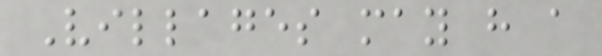Villages may have a
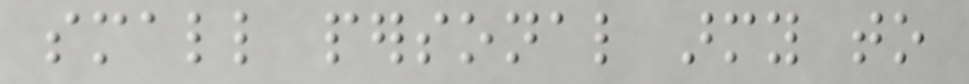small personal army to
